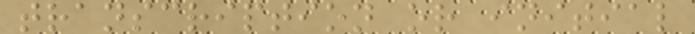transcription or initial
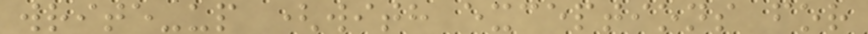write-up (with exceptions for
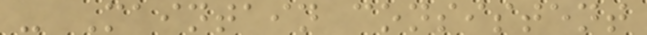- Maintain consistent
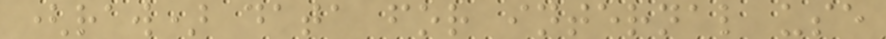(raw) data for internal use
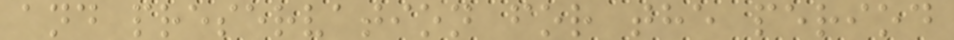and preservation for the period
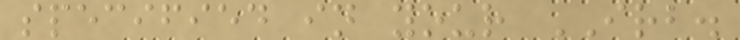specified in your IRB.
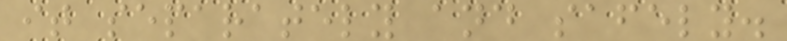it separately and safely.
